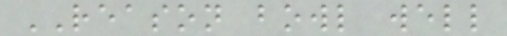REASON bowl well
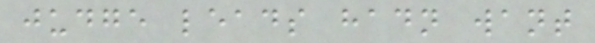judge leads hadn want
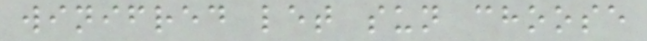winifred let sun choose
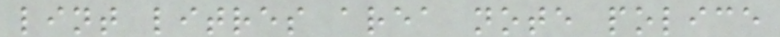lint litres area note police
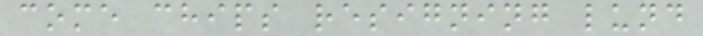come chips resigning lund
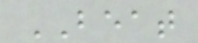BEAT
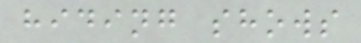hiding shows
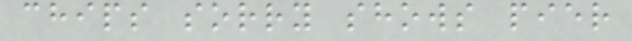chips sorry shows pier
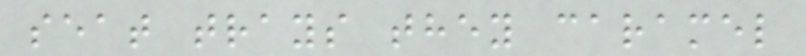seat trays they caramel
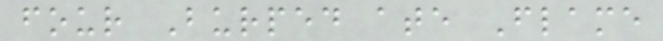four Burped ate Flame
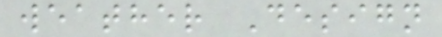weather Design
